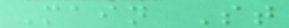Main St
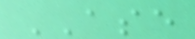ASE
